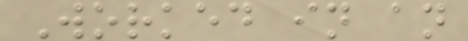Worked in an
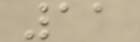11
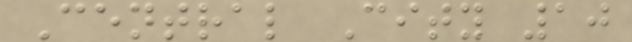Central City 10
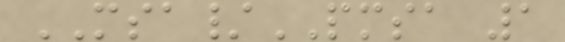MSA/PMSA 1
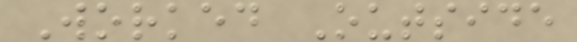Worked Outside
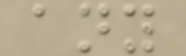any
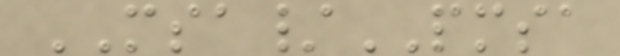MSA/PMSA
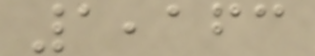1,163
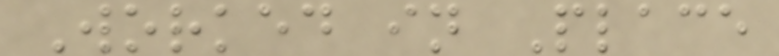Worked in Place
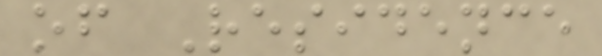of Residence
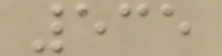535
